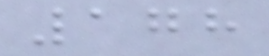178
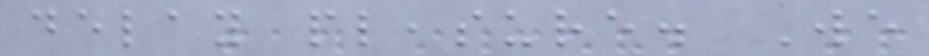delay pleasure. We
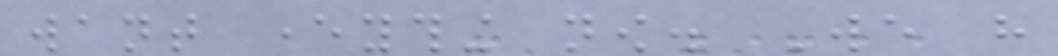want everything now. We have
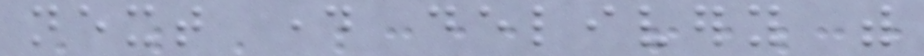next day delivery with
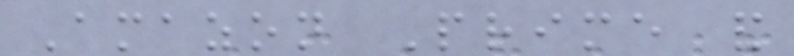Amazon Prime and
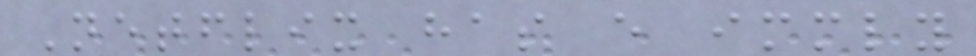Netflix has every immediately
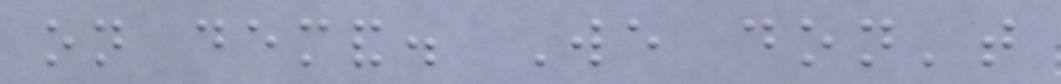on demand. We don't
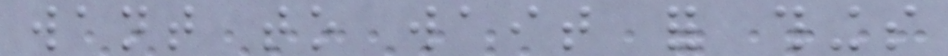want to wait for things
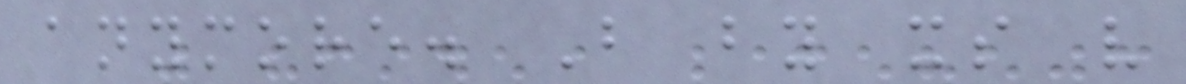anymore. But by its very
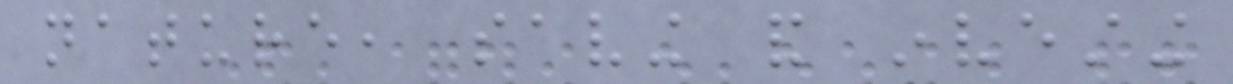nature, saving and investing
